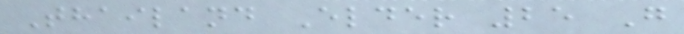Thailand Elder 25 G
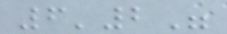6'2"
